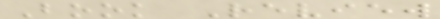Book Review
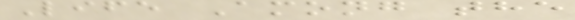Life Among the
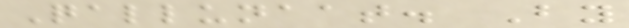Qallunaat. By
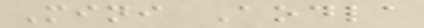Mini Aodla
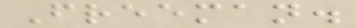Freeman.
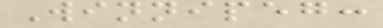Winnipeg:
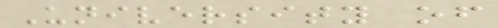University of
